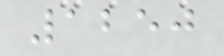1250
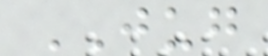JUG
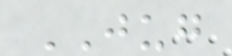JUG
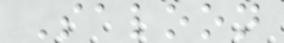Saloon
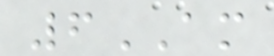6AM
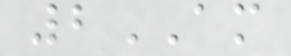2AM
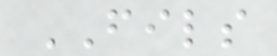FILS
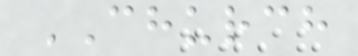CHURCH
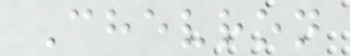Chevron
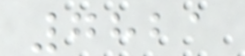7821
